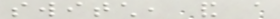switch, and a
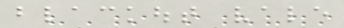blackout vale
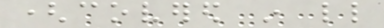(covered in little
